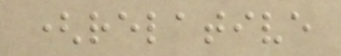(relative
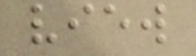view
